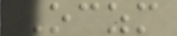Oczm
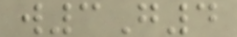w3G4
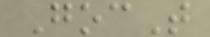GocT
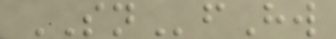SNfHw
